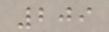209
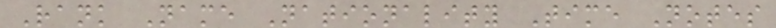Rank Name Nationality Time Notes
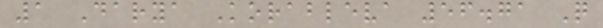1 Darya Korableva 56.71 Q
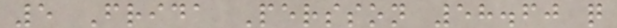5 Frida Persson 58.60 q
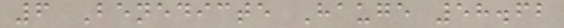6 Benedicte Hauge 58.62
